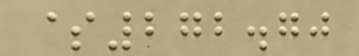$272.70
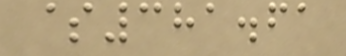$381.61
